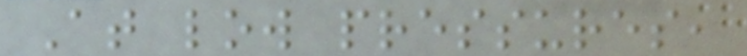At low pressures,
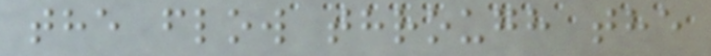the flow through the
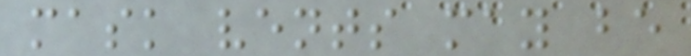mask vents may be
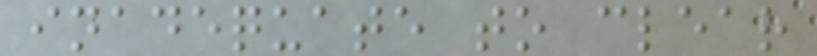inadequate to clear
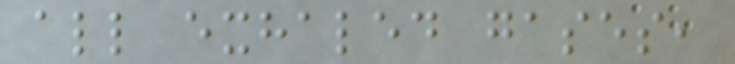all exhaled gases,
